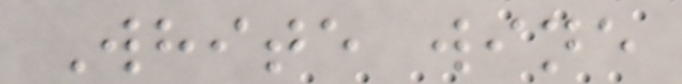White wine
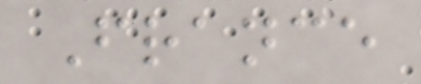France
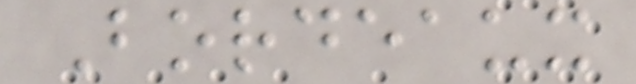Bordeaux
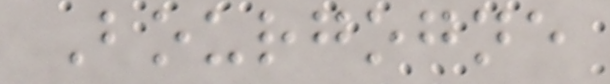Bourgogne
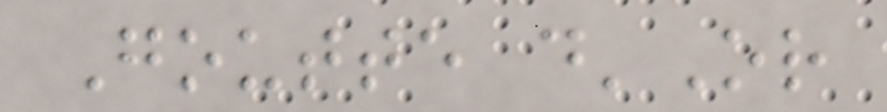Goutte d'Or
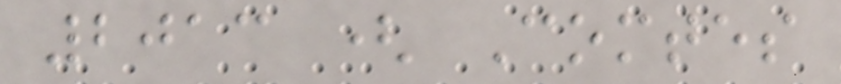2013 ( Comtes
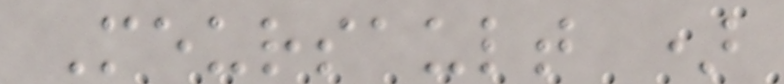Meursault )
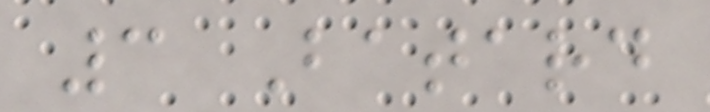3 Batard
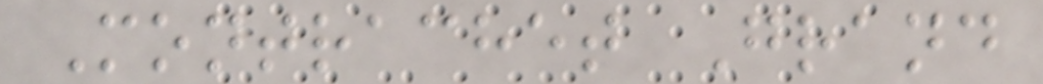Montrachet Grand
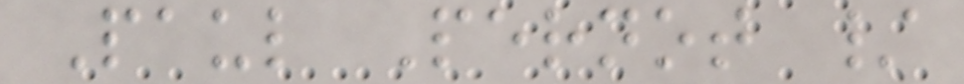Paul Pernot /
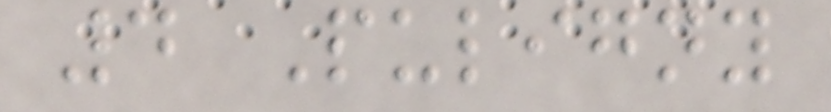4 Puligny
